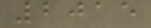2015
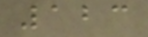123
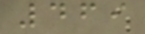469
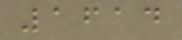1614
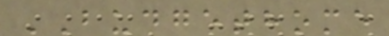BUDGETHOME
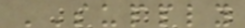SUPPLY
